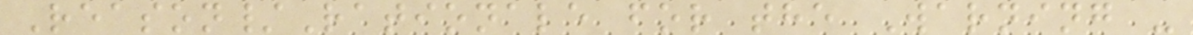Reason/Rationale for the Warning -
